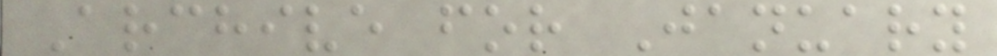Archive for January
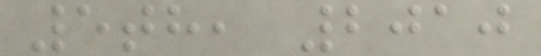5th, 2010
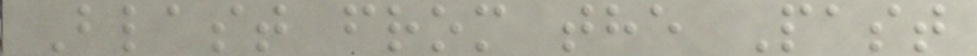Blast from the Past
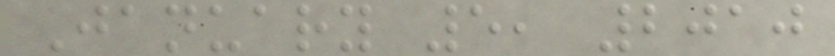January 5, 2010
